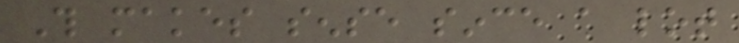This makes sense since a lot
